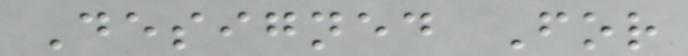Designed For
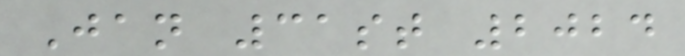Jan 31st 2024
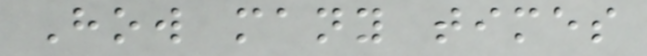How many times
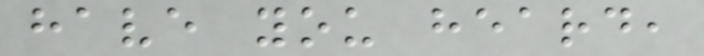have you heard,
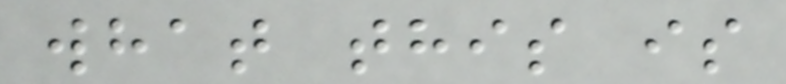what this is
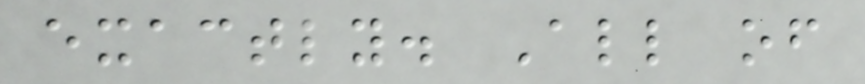exactly. All of
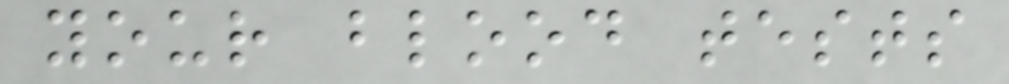your blood tests
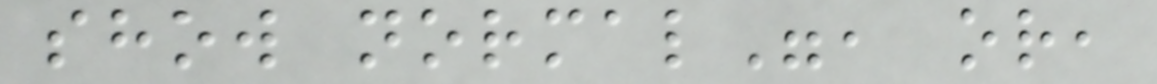show normal", or,
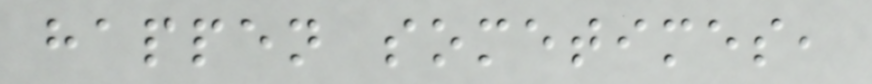happen sometimes,
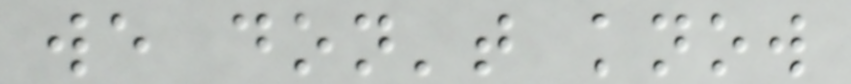we don't know
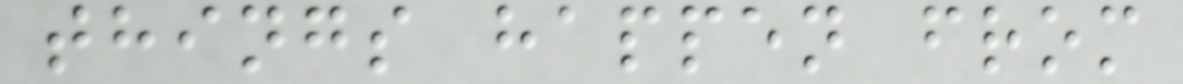things happen from
